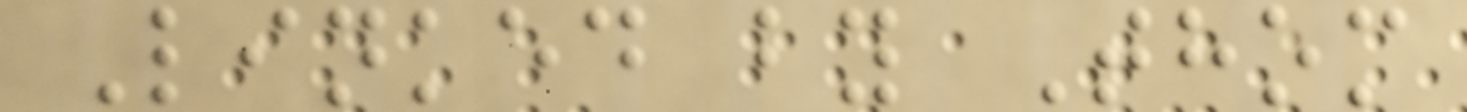Linked by Thom
